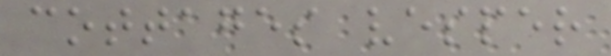cottages vesper
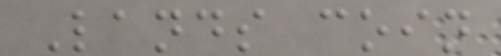Lands coin
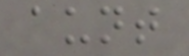aunt
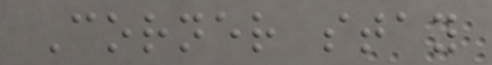Corner stay
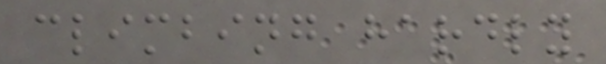climbing hardly
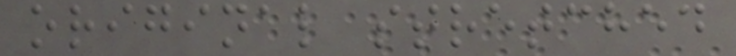original stretched
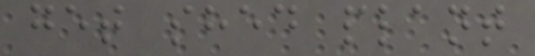get shed plant
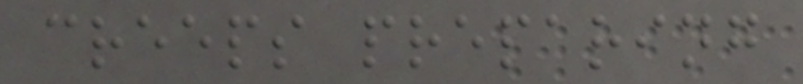creeps preparing
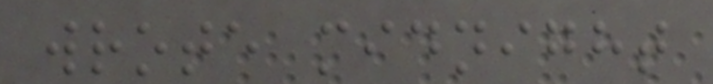wrote midnight
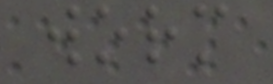worm
